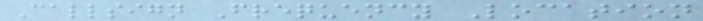Callsign Frequency Location
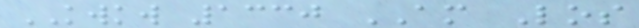KWKW 1330 AM Los
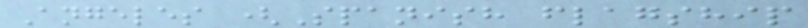Angeles (Spanish flagship
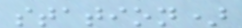station)
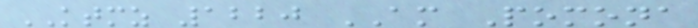KTMZ 1220 AM Pomona
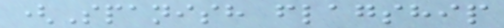(Spanish flagship
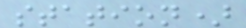station)
